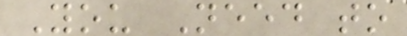You Need to
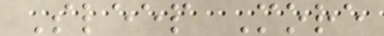Sleep More
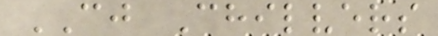CJ Chilvers
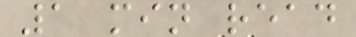1 min read
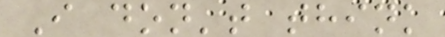I don't think
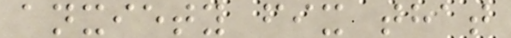anxiety fix that
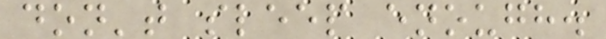don't sleep enough.
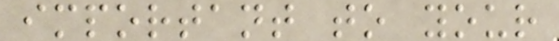important to your
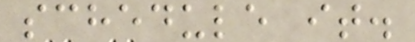schedule it.
